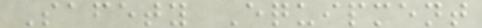Safety Equipment
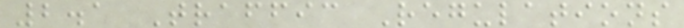2.1 Traffic Regulations
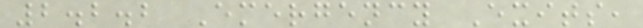2.2.2 Emergency Exits,
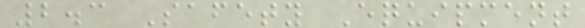2.3 Safety Equipment
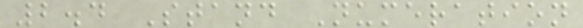2.4 Stand Numeration
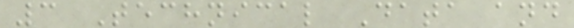3 Technical Data and
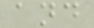and
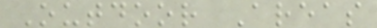Outdoor Areas
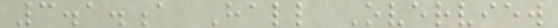3.1.a Hall Overview
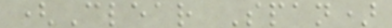(Clear Span)
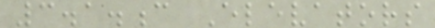3.1.c Elevators
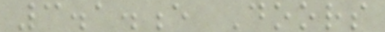3.1.e Doors
